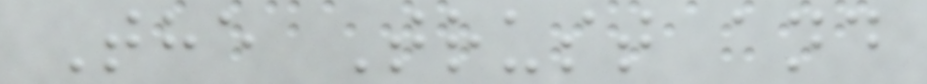The Trust and
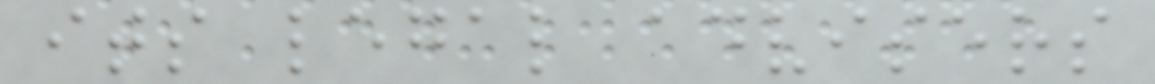its legal advisers
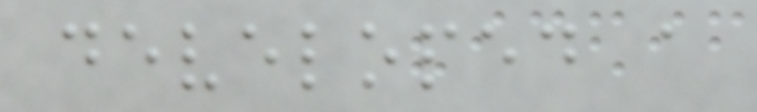developed a
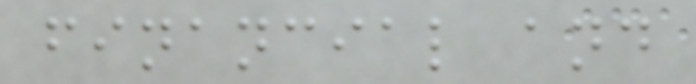financial and
